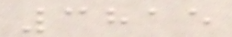3815
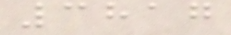3817
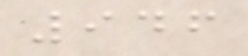946
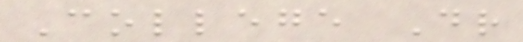College Dr
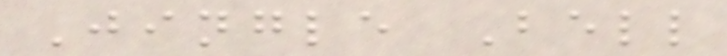Jingle Bell
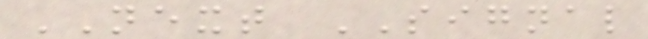NEXT SIGNAL
